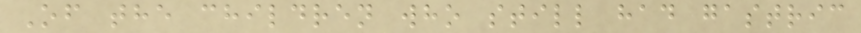Of the children who still had gastric
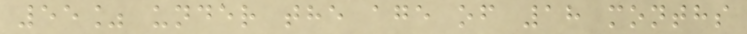55% under the age of 18 months
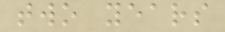two years
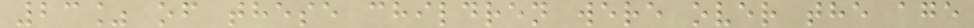23% of these children were over the age
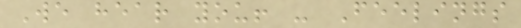We hear you! - Feelings
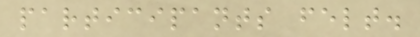participants felt.
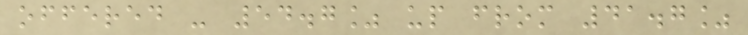offered - 54.7% up from 41.7%
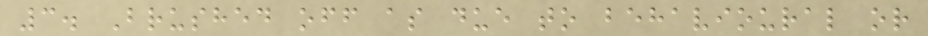3. Brushed off as due to behavioural or
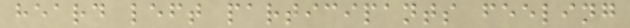heard left participants feeling
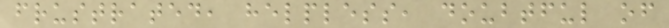frustrated, helpless, doubtful of
